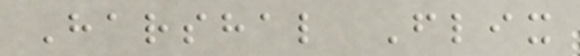Harshal Flix
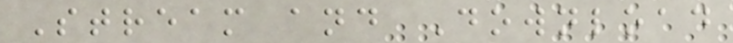Stream and Download
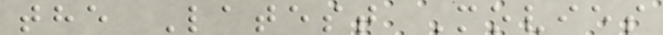the Latest Movies
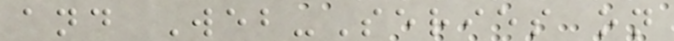and Web-Series on
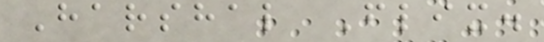Harshal Flix.
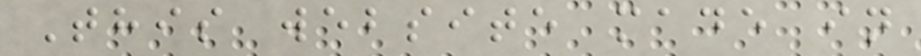This website made in
